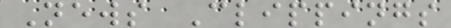News Clippings
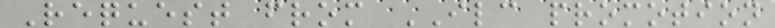Request from ILC promotion
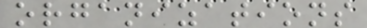organizations
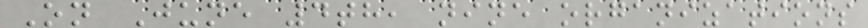On June 4th, nine organizations
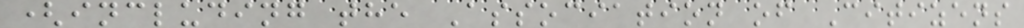(including the Association of Citizens
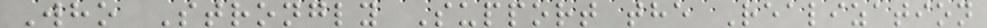Who Strongly Support the Realization
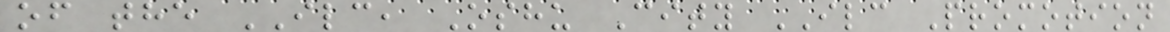of the ILC, Oshu City ILC Promotion
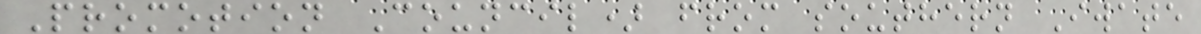Promotion Council) from southern Iwate
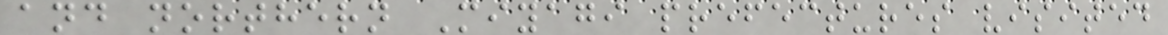and northern Miyagi prefectures visited
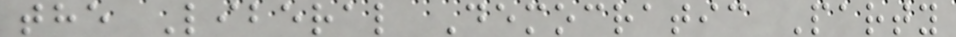the Liberal Democratic Party
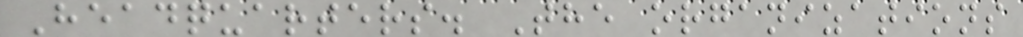Headquarters. The organizations
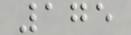175
